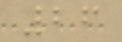26
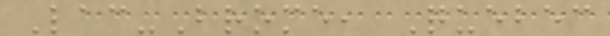Lac-Brome, Quebec
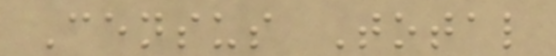Census Total
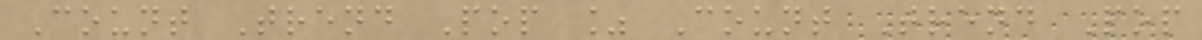Count Trend Pop % Count Trend Pop
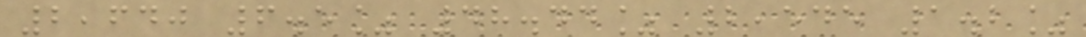2,640 6.5% 48.44% 2,545 1.2%
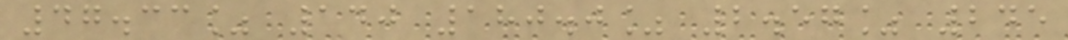47.33% 140 180.0% 2.57% 245
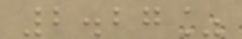2.27%
